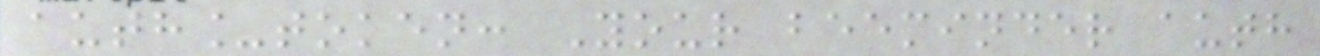auth_token: Your beeminder auth
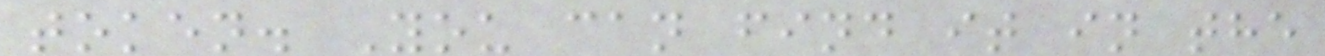token. You can find it in the
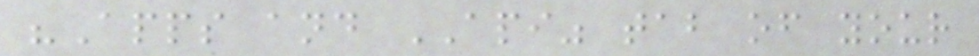"Apps and API" tab of your
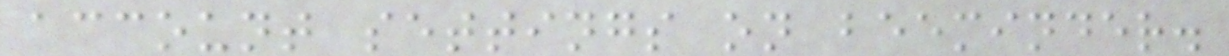account settings on beeminder.
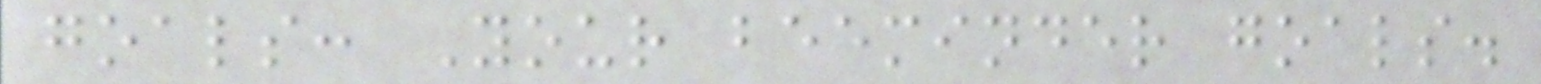goals: Your beeminder goals.
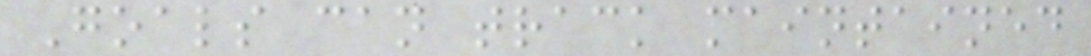Goals can track maintained
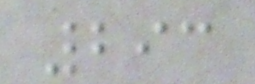293
